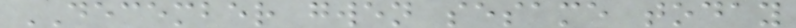DECEMBER gwen sesame today
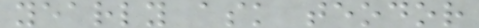yearly ask teodor
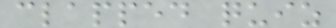clapped quiz
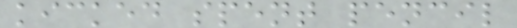kicked spent pencil
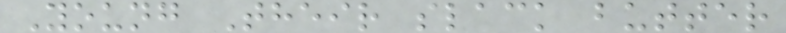Young Their slack butter
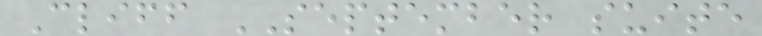Cliff SEPTEMBER suite
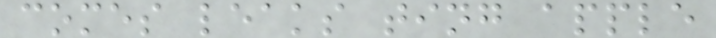comes leaks ting apple
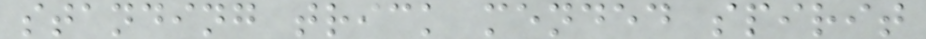standing trick mended spirit
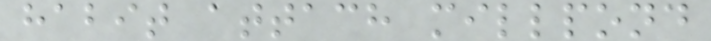habit attach millpond
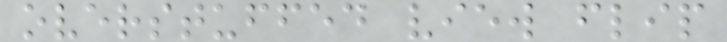overstuffed view flip
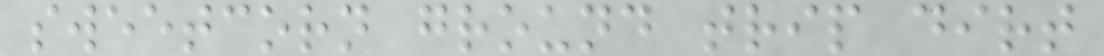sweetcorn ground trip dirt
